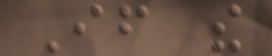If the
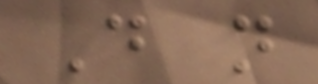Do not
